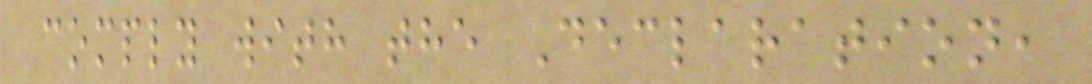comply with the Declaration,
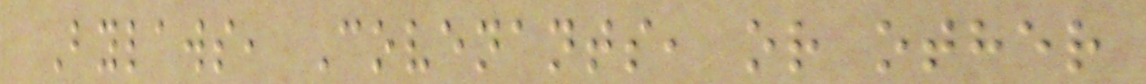Bylaws, Covenants, or other
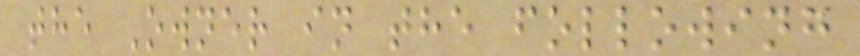the Owner in the following
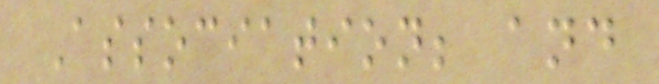Association; and
